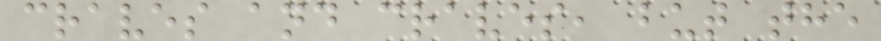craves and craves, but the
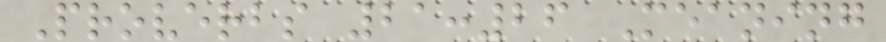Proverbs 21:26 Meaning
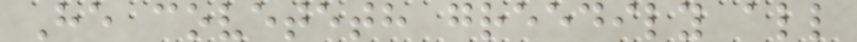He coveteth greedily all
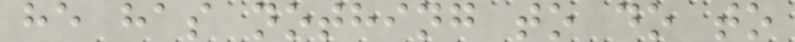he has nothing to do to
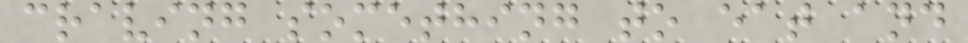craving something to eat and
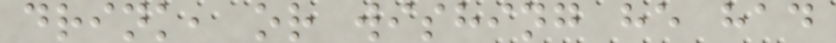drink, or wishing he had
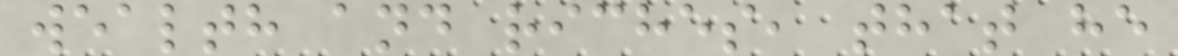wealth and riches, that he
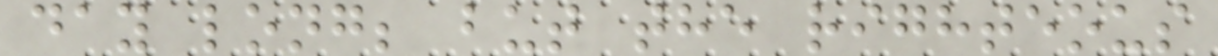day long; but the righteous
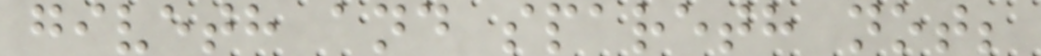giveth and spareth not;
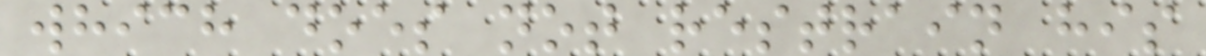which does not restrain his
